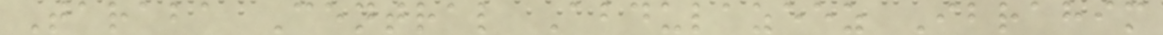Taraba Central Abdulazeez Ibrahim
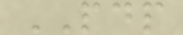PDP
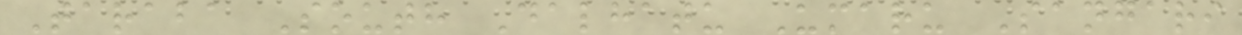Taraba South Dalhatu Umaru Sangari
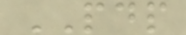PDP
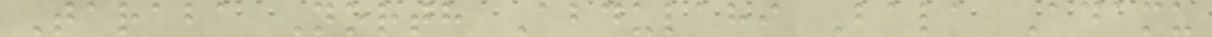Taraba North Abdulahi Bala Adamu
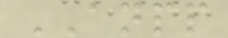ANPP
